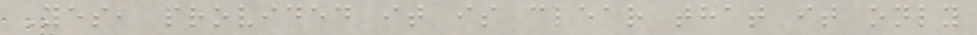Yes, provided it is clear that it only
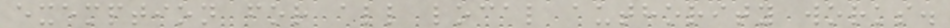exemption for all local authority works.
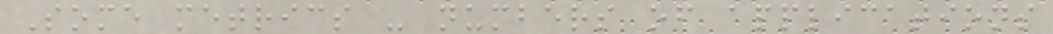Some metrics - numbers of applications
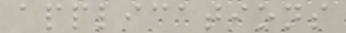applications
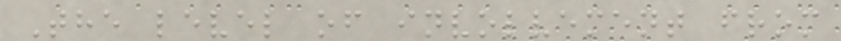The level of involvement from
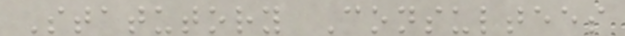Statutory Consultees
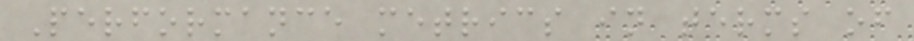Performance metrics in terms of
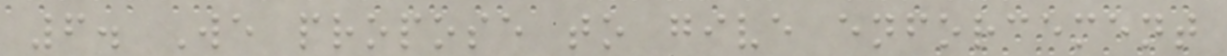6. We propose to give enforcement
